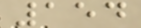154
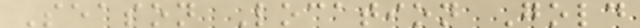Season Location Gold
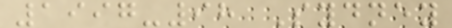1997-98 Sydney
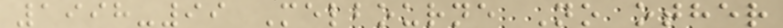1998-99 Melbourne No other
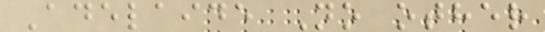Adelaide No other
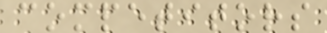competitors
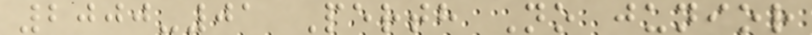2000-01 Perth No junior
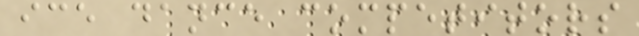ice dance competitors
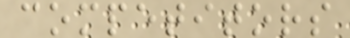competitors
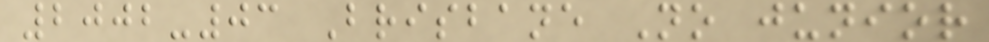2002-03 Brisbane No junior
